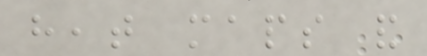heat maps and
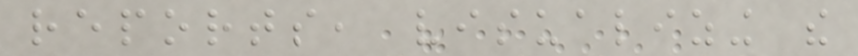reports, visualizing the
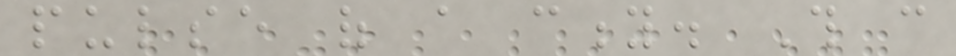pulse of a city. This can
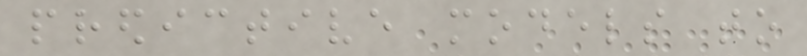predictive models to
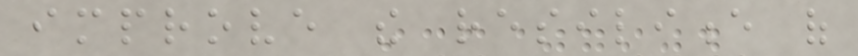improve the resilience of
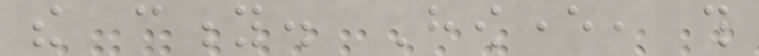the city. However, this
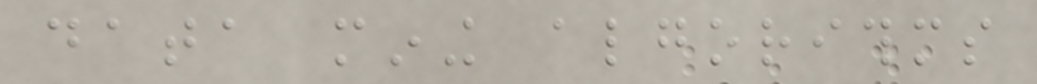data mining algorithms
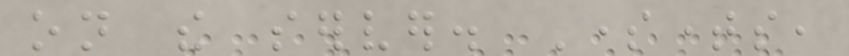on the server. Sometimes,
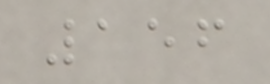156
